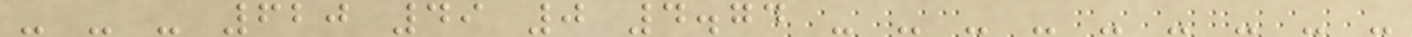- - - 620 49 0 4.74 - - - - - - - - -
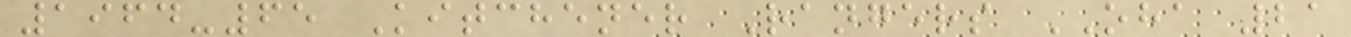1964-65 Kitchener Rangers OHA 21
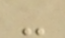-
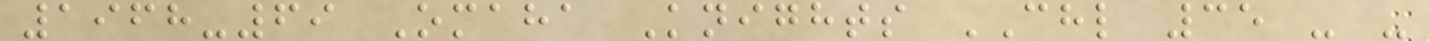1968-69 Omaha Knights CHL 35 - -
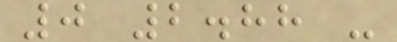0 2.88 -
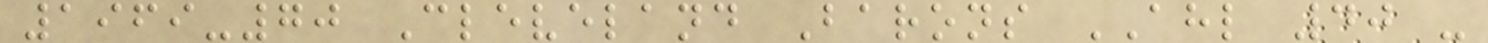1969-70 Cleveland Barons AHL 40 -
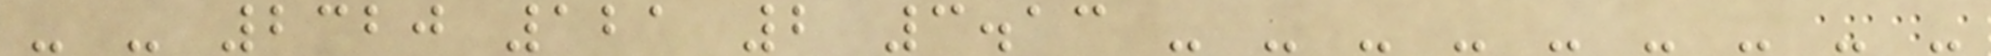- - 2320 121 2 3.13 - - - - - - - - -
